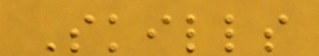Skills
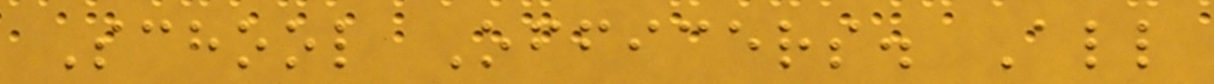School Officers. All
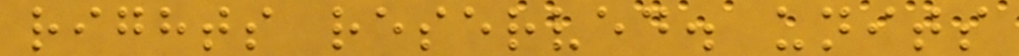rights reserved. units
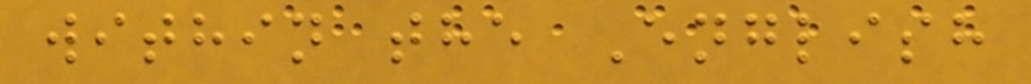within the English
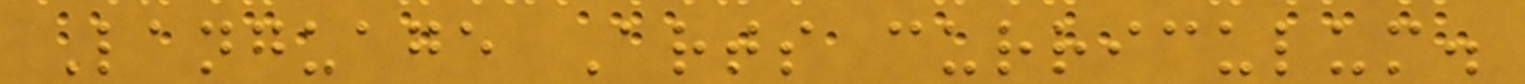Language Arts curriculum.
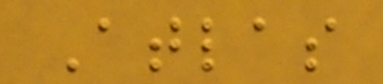Atlas
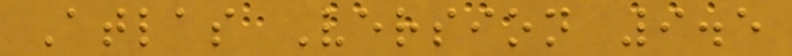Atlas Version 9.5
